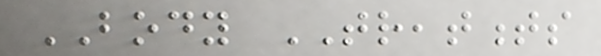BODY TREATMENTS
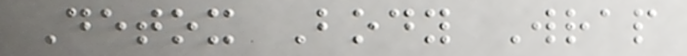Detox Body Wrap
